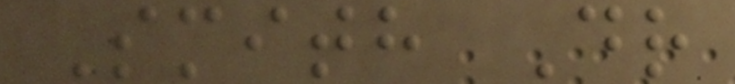Smith Dr
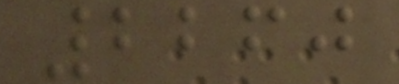2260
